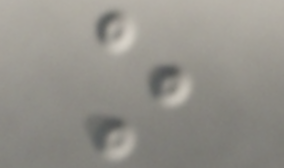o
